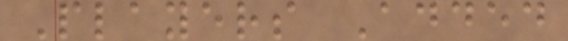Players Added
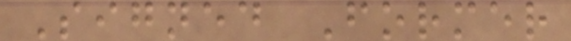Signed Former
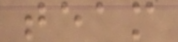team
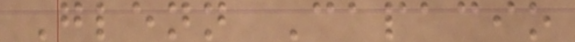Glenn Capacio
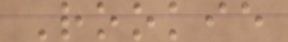Rookie
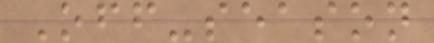Off-season
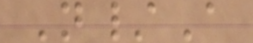N/A
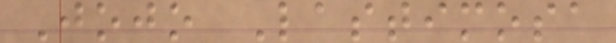Jojo Lastimosa
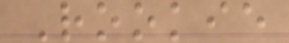Rookie
